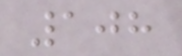108
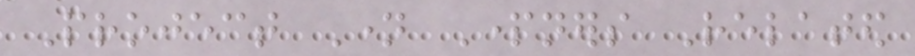Project Name Partners Related
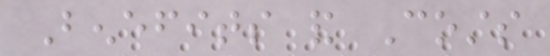Benefits and Costs
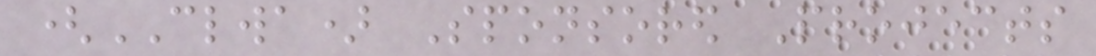(CLWA) Sponsored Projects
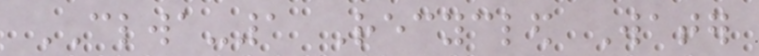CLWA-1 Recycled Water
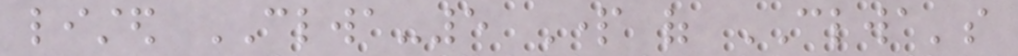listed CLWA-5 Part of CLWA's
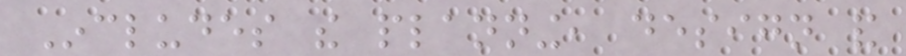Includes the planning, design and
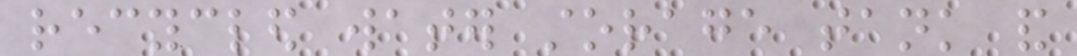recycled water storage tank and
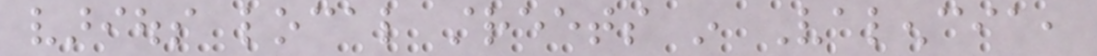various local streets in Valencia,
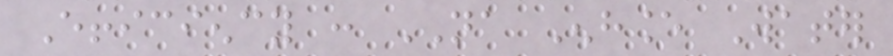Efficiency : NA Enhance Water
